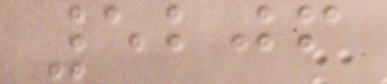5206
